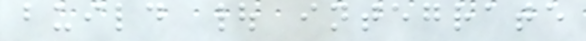build | integrate
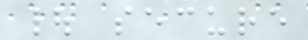| secure
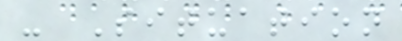- Situation
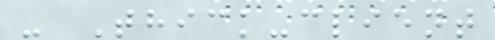- Thick-client
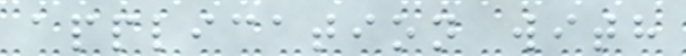application with
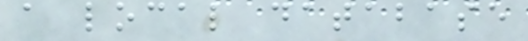a local database
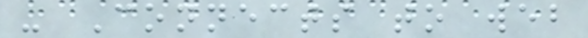- Connects to web
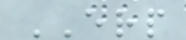ERP
